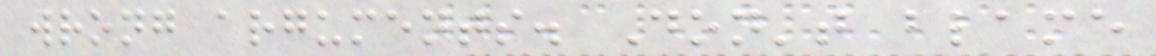wrong arguments. Don't blame
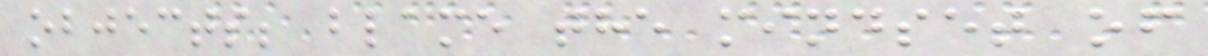objects; blame the mindset of
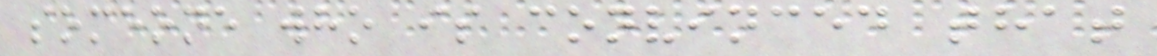someone who is convinced that
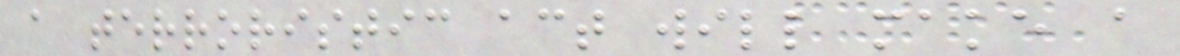a terroristic act will make a
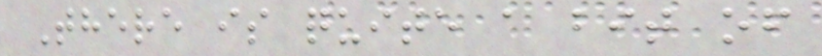There is quite a bit of
